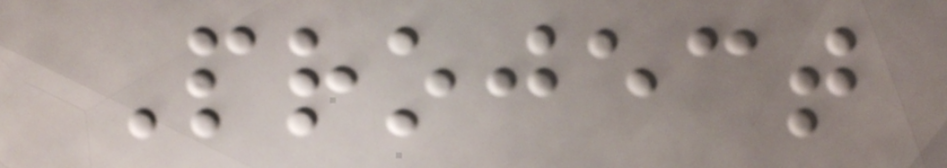Project
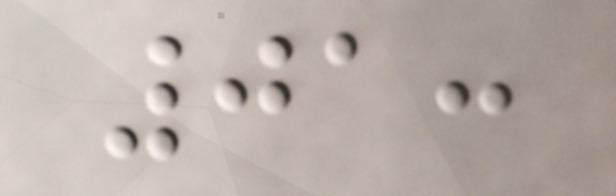01:
